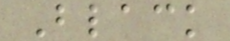Black
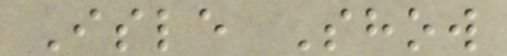Isle Show
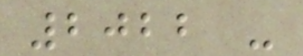2022 -
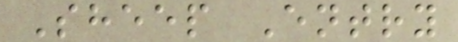Sheep Entry
